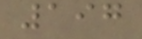197
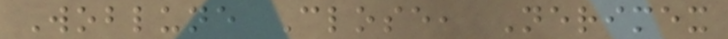Woblune Close, Nerimex
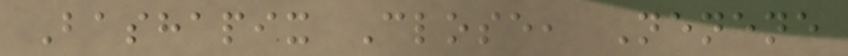Bashapix Close, Nenene
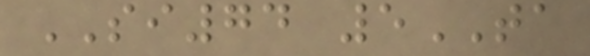SI74 5TA
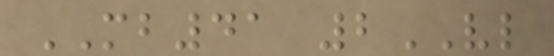MB41 2VL
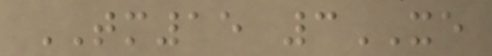TM15 3XE
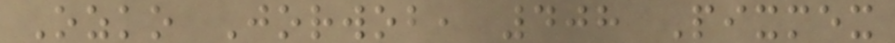Ozko Jorwob, 408 Pixmex
